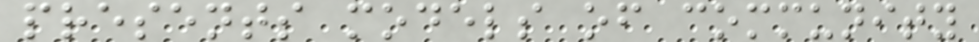presents models of community
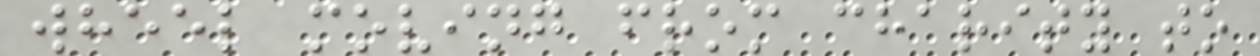wheel moving from charity to
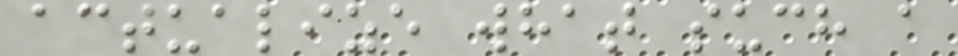actualize what such a
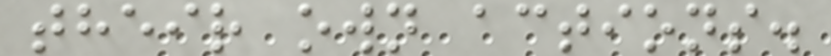their own actions.
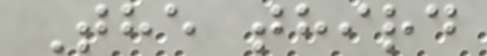The third
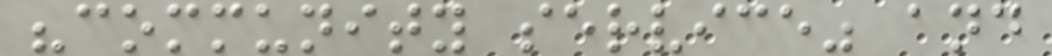"community service" and
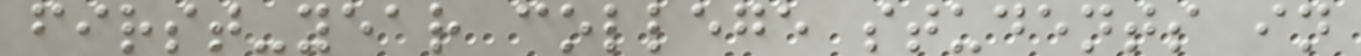first-year college students in
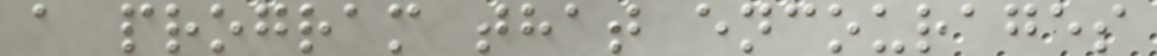a program that encourages
